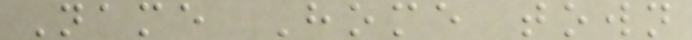Name Home town
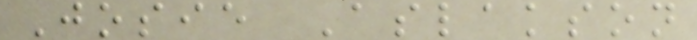Josie Aslakson
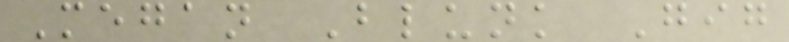Megan Blunk Gig
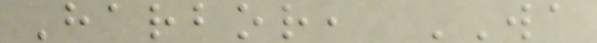Harbor, WA
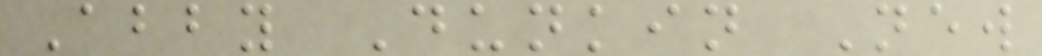Abby Dunkin New
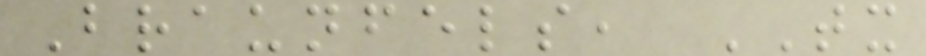Braunfels, TX
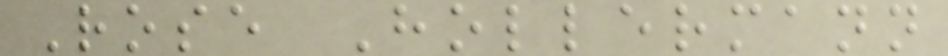Rose Hollermann
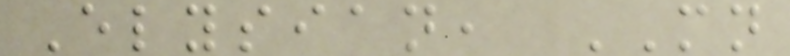Elysian, MN
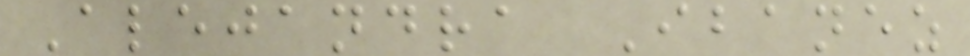Alejandra Ibanez
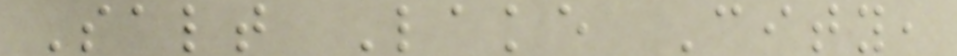Salt Lake City,
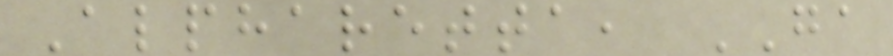Alpharetta, GA
